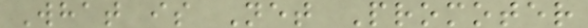What is Net Promoter
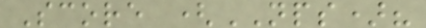Score (NPS)?
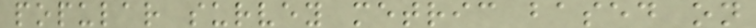popular survey metric based on
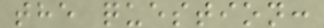the question:
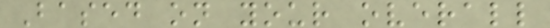Based on your overall
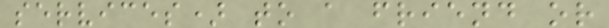services) to a friend or
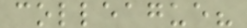colleague?
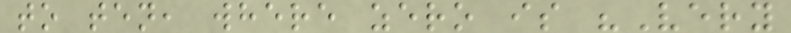to ten, where zero is "Very
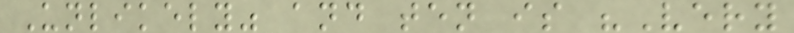Unlikely" and ten is "Very
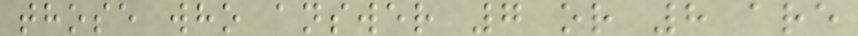those who answer 7 or 8 are
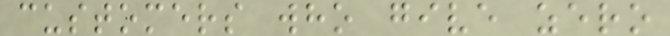customers who give zero
